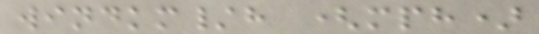windkm/h (mph)
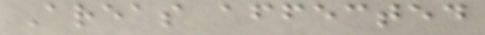Areas affected
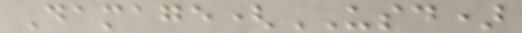Damage(USD)
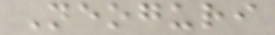Neoguri
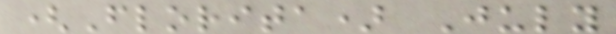(Florita) July
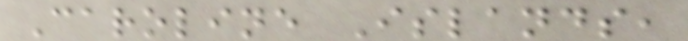Caroline Islands,
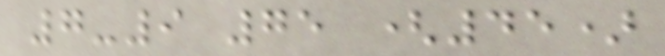7-9 75 (45)
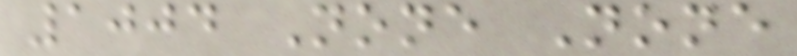1004 None None
